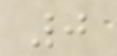0
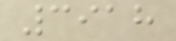3918
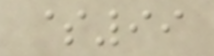$99
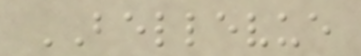BELLEVUE
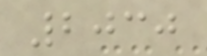2030
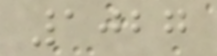1027
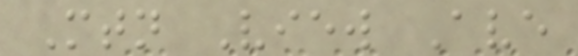Mtn View Ave
